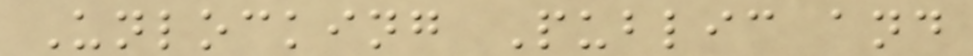Unlocking Public and
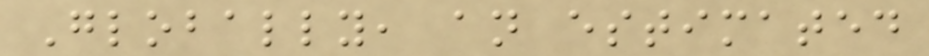Globally, an estimated
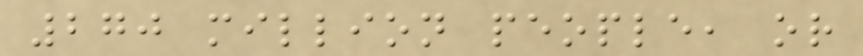270 million people, or
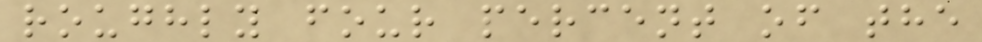roughly four percent of the
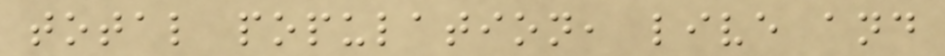total population, live and
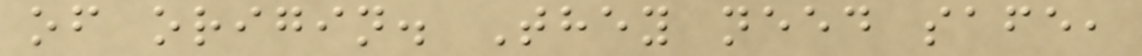of origin. They need safe,
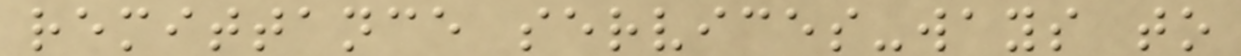remittance services-ways to
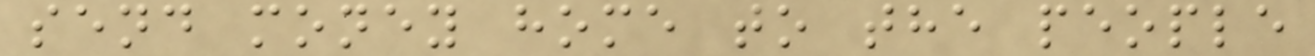send money home to the people
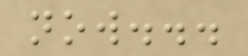now...
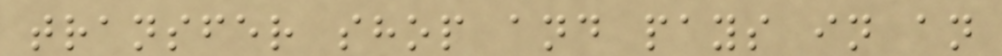transfer shop and pays in an
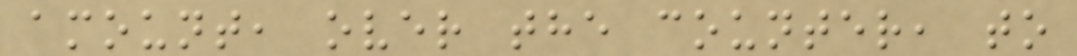amount, over the counter, to
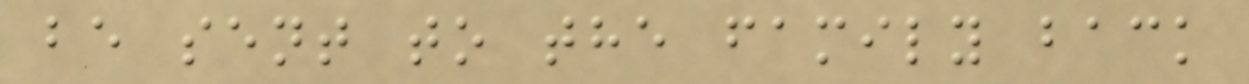be sent to the family back
